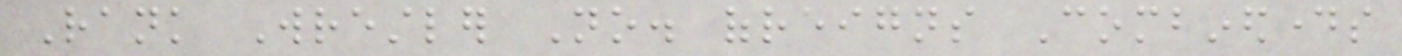Rank Wrestler No. ofreigns Combineddays
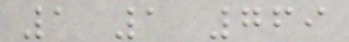1 1 769
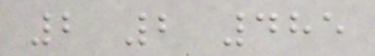2 2 485
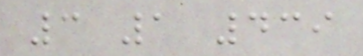3 1 439
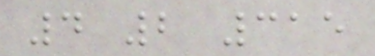4 2 315
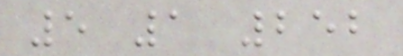5 1 252
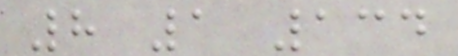8 1 134
